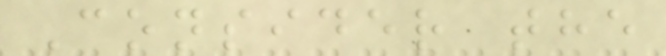Consider the
